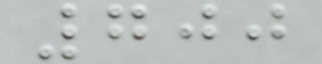700
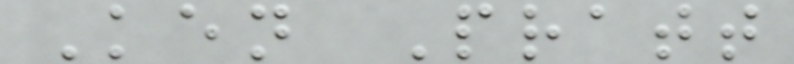Ken Pratt
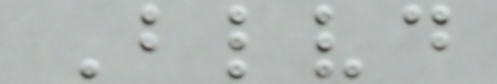Blvd
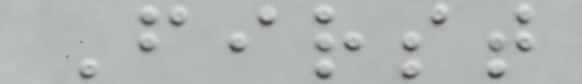First
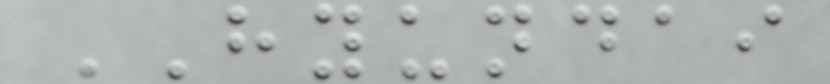HYUNDAI
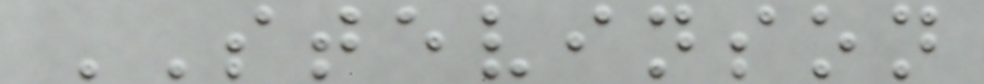STEVINSON
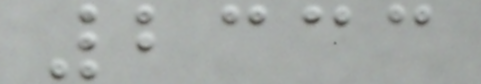2333
